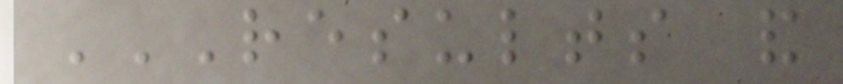RESULTS AND
